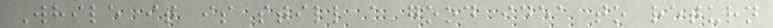While it is still a good idea to return
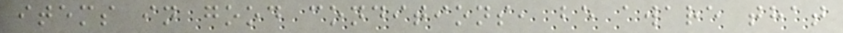items in good conditions, be aware that
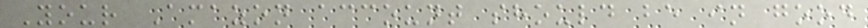Your Amazon account should be in good
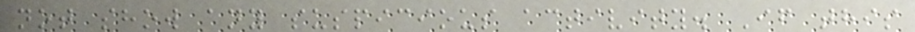not show any suspicious activity. If this
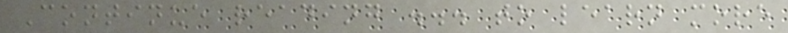Continue reading ... to learn more
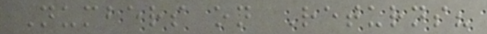Numbers on Returns?
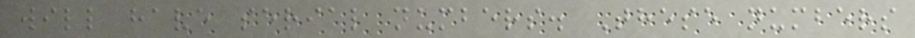will have serial numbers. These numbers
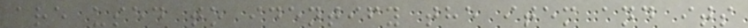are used to identify the item and its
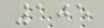105
